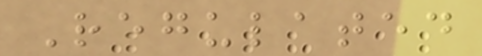Regulated
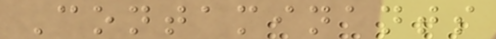Contaminants
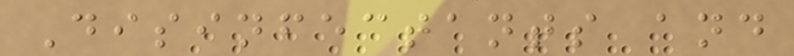Disinfectants and
